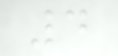4
